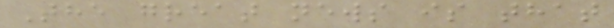The great news is that
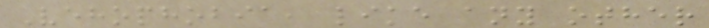Vehophobia, like any other
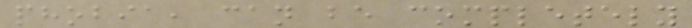phobia, can be completely
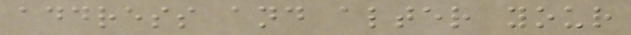address and alter your
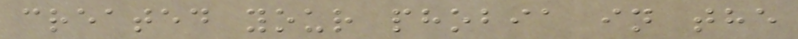created your phobia in the
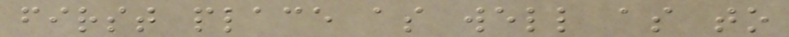first place as well as to
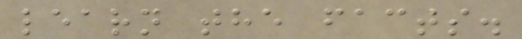learn the facts.
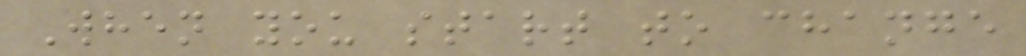When you start to change
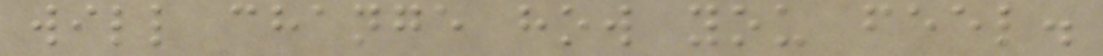will change how you feel.
